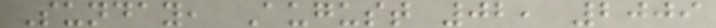Sunday, August 02, 2009
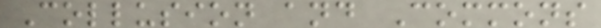Collusion and Commons
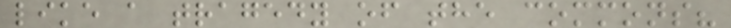like a tragedy of the commons?
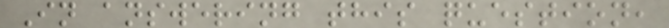In answering this question,
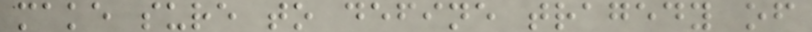make sure to define tragedy of
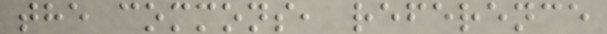the commons, reference
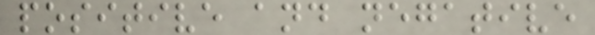positive and negative
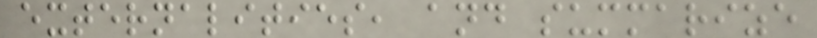externalities, and summarize
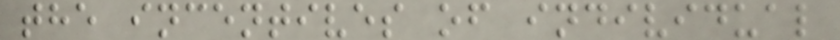the incentives of individual
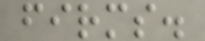firms.
